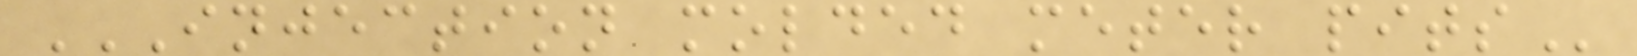INJECTION MOLDED METER PITS
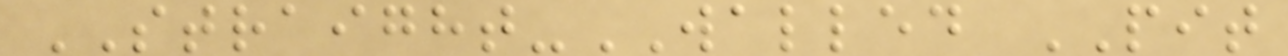STRAIGHT-WALLED PIT
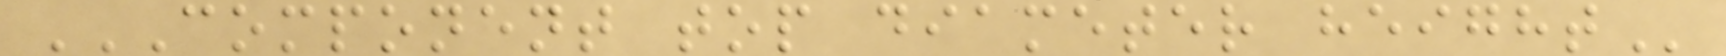COMPONENT TOP DIAMETER HEIGHT
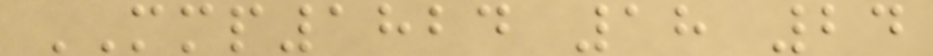MMP1824 18 24
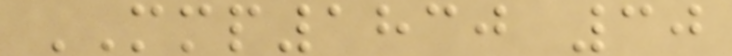MMP1830 30
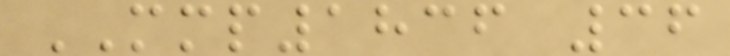MMP1836 36
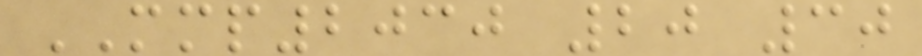MMP2030 20 30
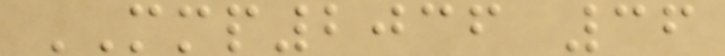MMP2036 36
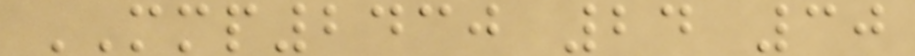MMP2430 24 30
